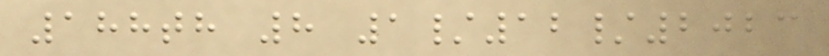188th 8 1/12/2023
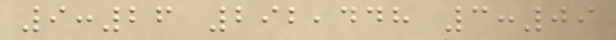9:26 292,448 3:09
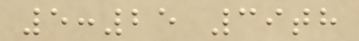5:25 39th
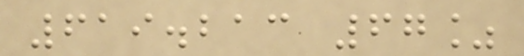619.213 67%
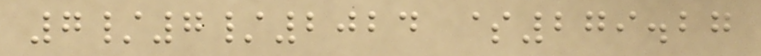7/7/2024 $279.27
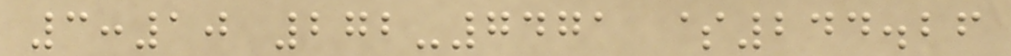3:10 272-7471 $244.26
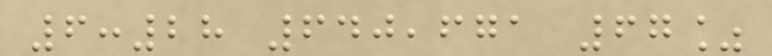6:28 640,671 67%
